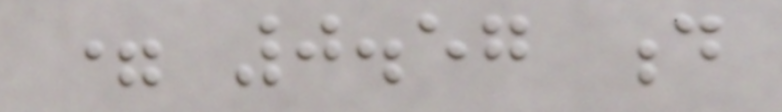= 0.57 d
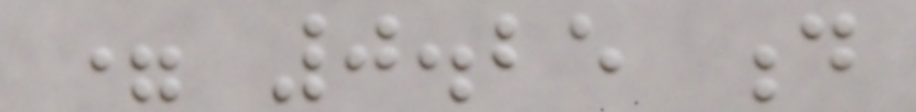= 0.25 d
